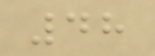48
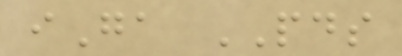iGa PDS
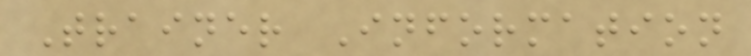Trainer Information
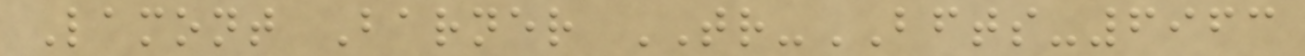Lamont Barner TR-BFTS-6963
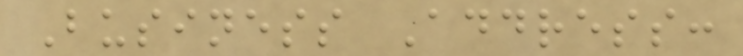Business Address:
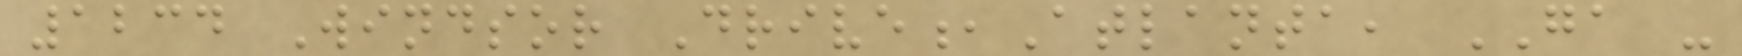1234 Windsor Drive,Atlanta, GA -
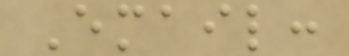Email:
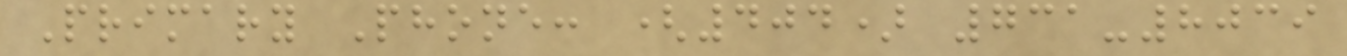Primary Phone: (404) 731-8039
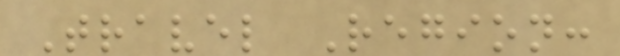Travel Region:
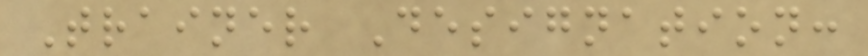Trainer Designation:
